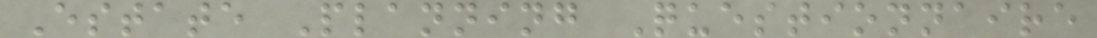Estate Planning Questionnaire
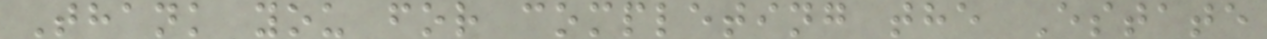Thank you for completing the Estate
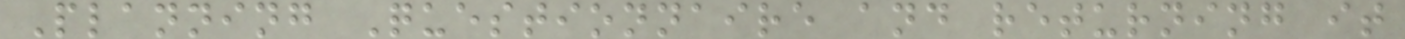Planning Questionnaire and returning it
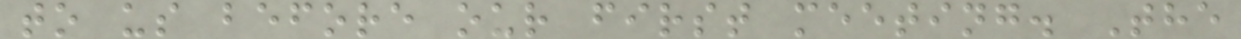to us before our first meeting. The
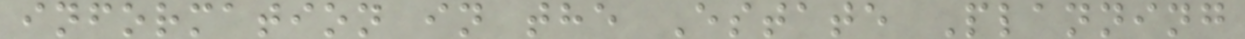information in the Estate Planning
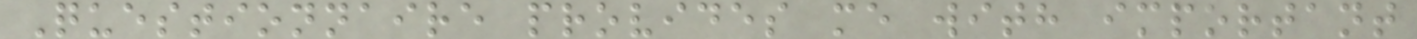Questionnaire provides me with important
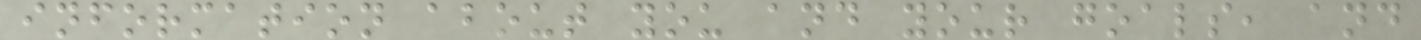information about you and your goals, and
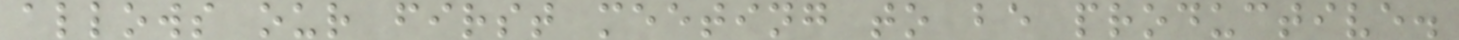allows our first meeting to be productive.
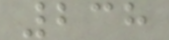238
